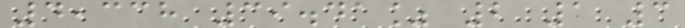4,338 39.41% 2 1 3
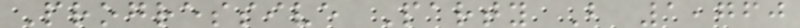Progressive Party B 1,760
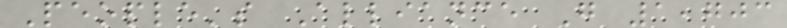People's Alliance G 1,703
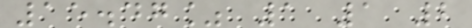15.47% 1 1 2
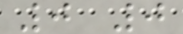0 0
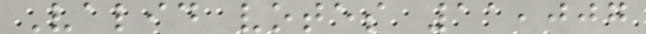Valid votes 11,007
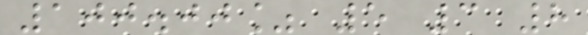100.00% 5 3 8
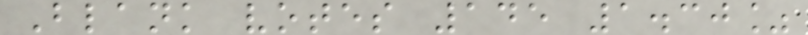Blank votes 145 1.30%
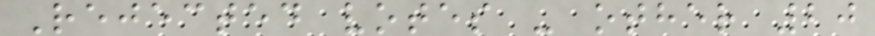Rejected votes - other 20
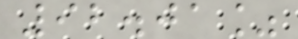92.01%
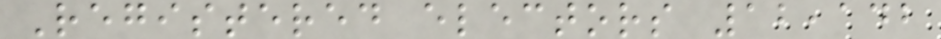Registered electors 12,142
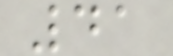41
